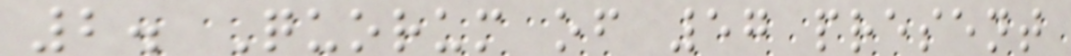2. Quorum of 57 present
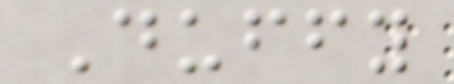Duffy
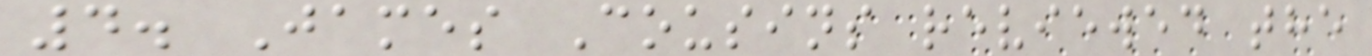4. James Cousins reviewed the
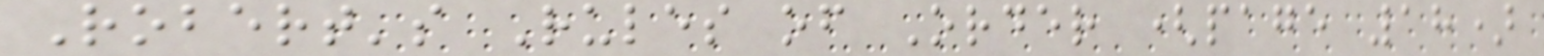Robert's Rules of Order (page 18)
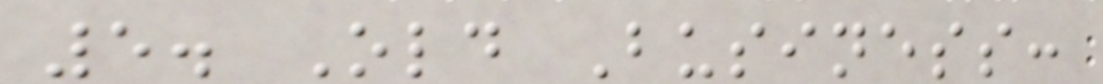5. Old Business:
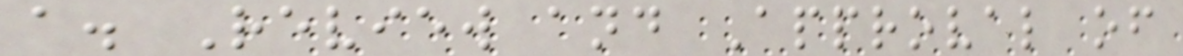a. Review and Approval of
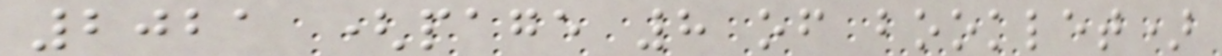2021 (page 8 of booklet)
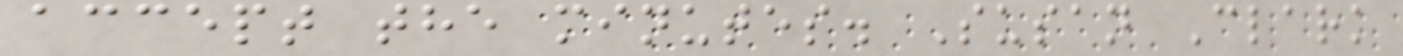accept the minutes. Susan Clark
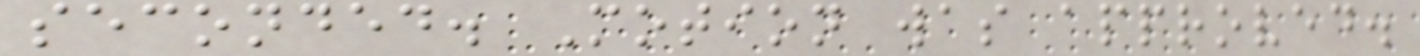seconded. Motion was approved.
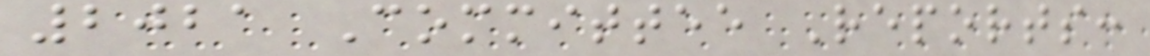2021 Committee Reports:
